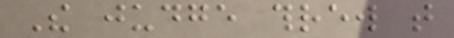The judge threw that
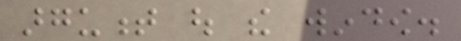argument out the window.
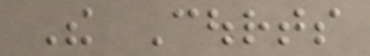The Courts
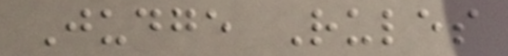Judge Rules
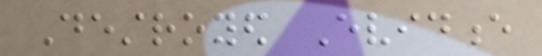Destroyed Evidence
